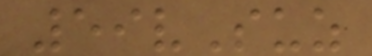59vSuz
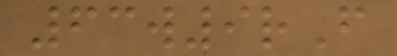63w9rF
